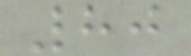80
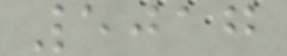5017
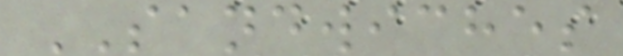SANDWICHES
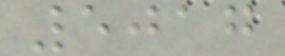5017
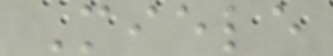Miele
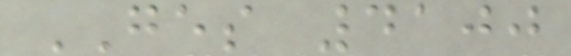GES 4100
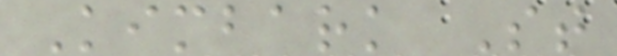Kimbark St
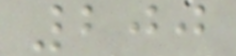200
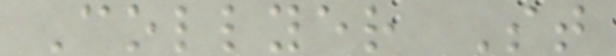Collyer St
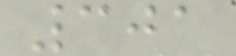301
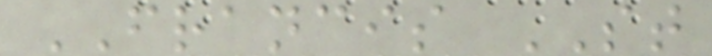FRANCIS ST
